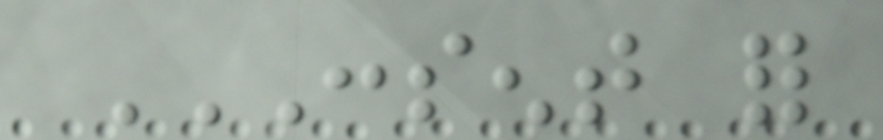CONSENT FOR
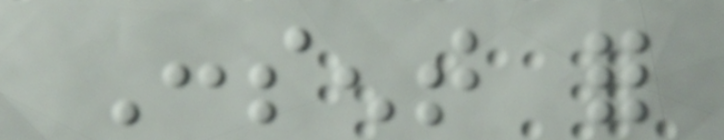Consent for
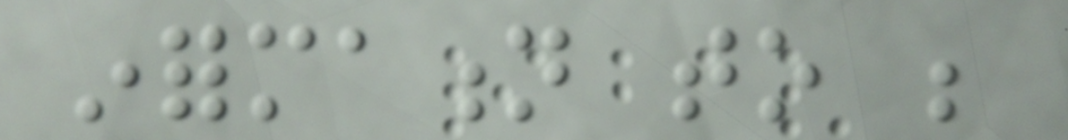information to be
